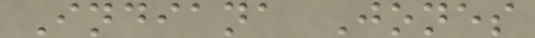Indiana Jones
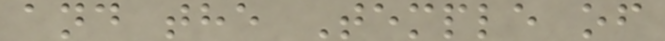and the Temple of
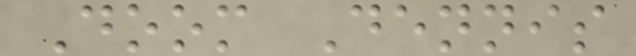Doom Dennis
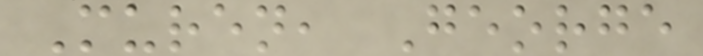Muren, George
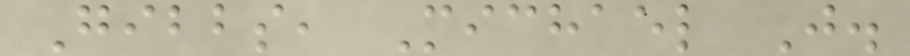Gibbs, Michael J.
